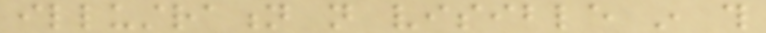illustration not visible in this
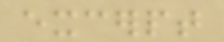excerpt
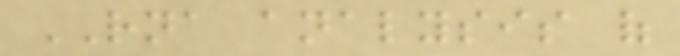RNA analysis of
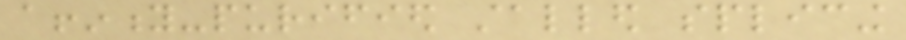affinity-purified stalled splicing
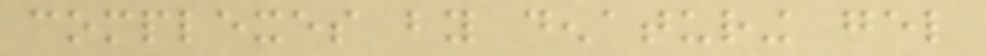complexes by denaturing gel
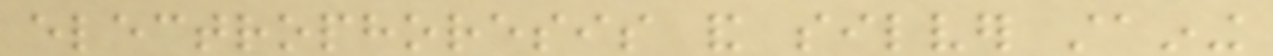electrophoresis and silver staining
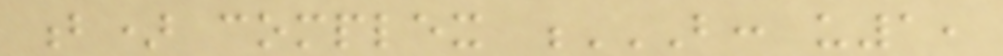b) complex B: U1,
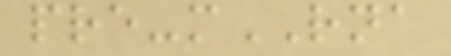pre-mRNA
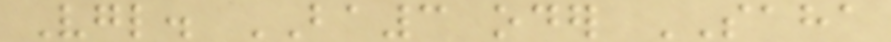Vgl. BA3 oder SAHA
